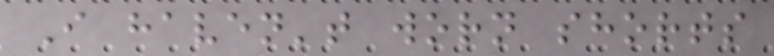I haven't worn shorts
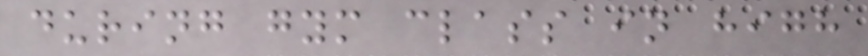during gym class in high
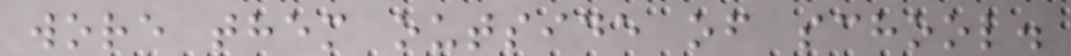wore them outside of school.
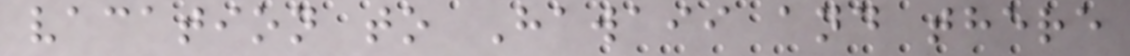vacation to Hawaii and there
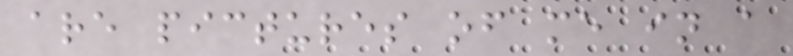are pictures of me in a
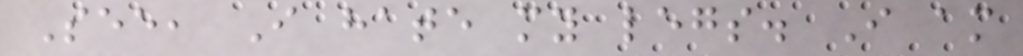See, I hate my legs. I am
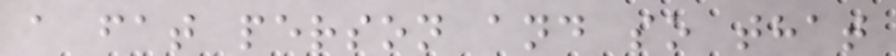a fat person and so that
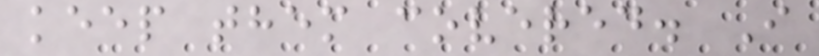keep them covered. I
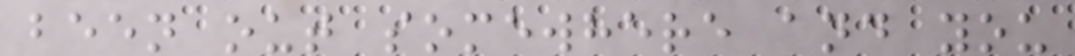been out somewhere and you
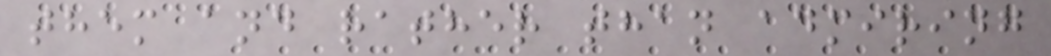them and rather than admiring
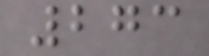273
